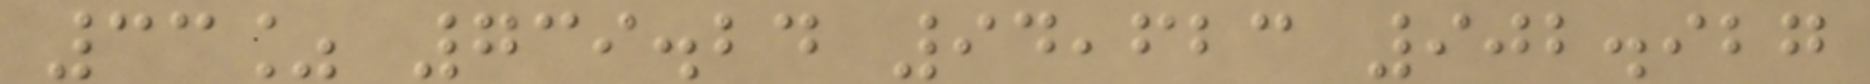33% 739.24 94,623 902.927
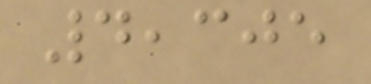4,305
